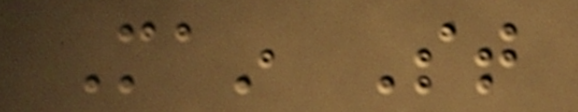Main St
